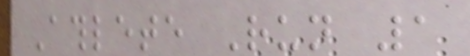Athlete Run 1
